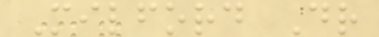Milford Dr
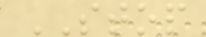STOP
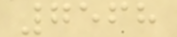7568
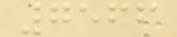7566
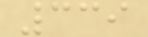339
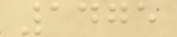1475
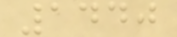1440
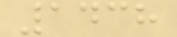1438
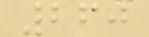260
